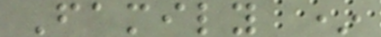Family *
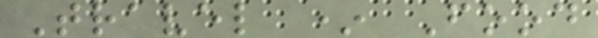Travel * Food
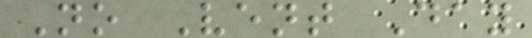No Vent Day
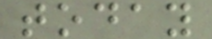today
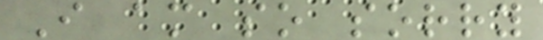I am so sorry
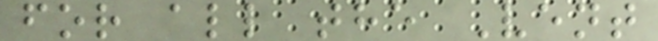for all the Vent
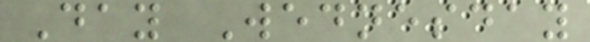Day Wednesday
